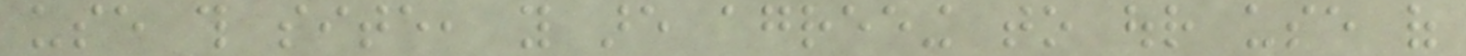use this site, you are agreeing to our use of
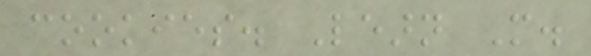cookies. Learn More.
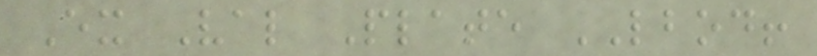Ex Val Plate LBOD!
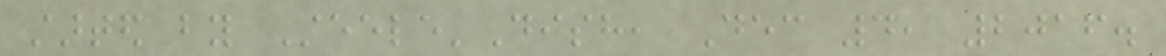started by Steele'Dish, Dec 4, 2016.
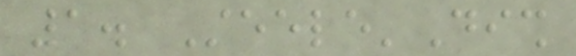1. Steele'Dish
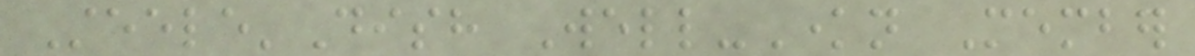Steele'Dish Well-Known Member
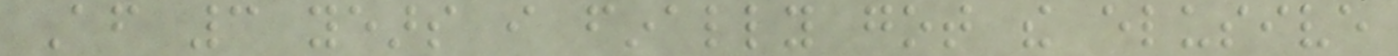After 3 years i finally got the elusive
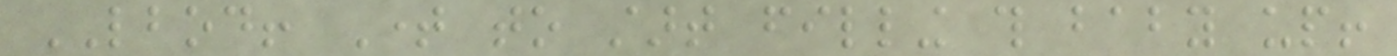LBOD! Time to start filling this baby up!
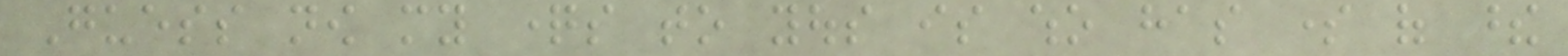Guess now my questions to yous is who has some of these
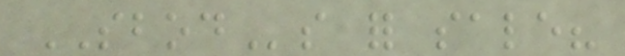SBODs for sale?
